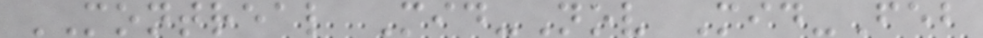MONTREAL Mid-Nov Mid-Feb
